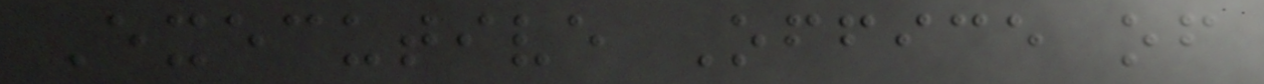Executive Office of
